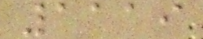1119
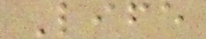Life
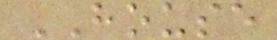HOUSE
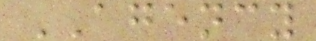AGENCY
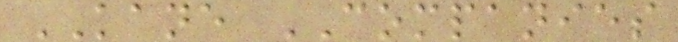KANE COMPANIES
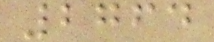2764
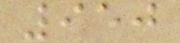950
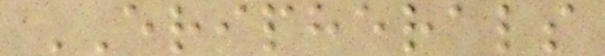ERIPHERALS
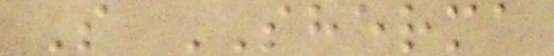S SHERMA
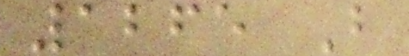1265 B
